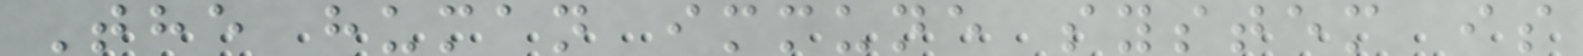The human immune system is
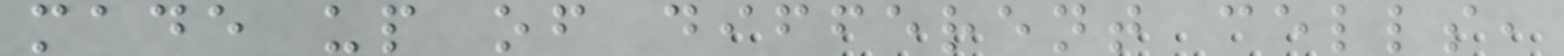made up of different cells,
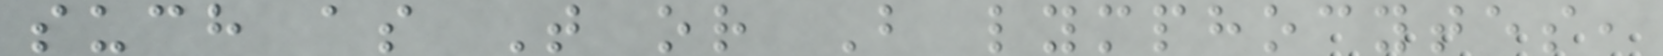such as T or B lymphocytes,
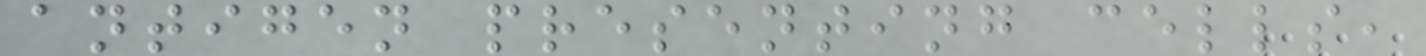antigen presenting cells,
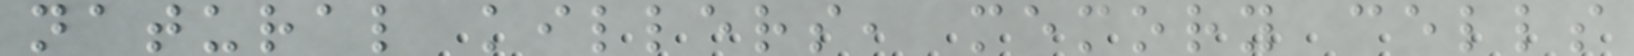natural killers, memory cells
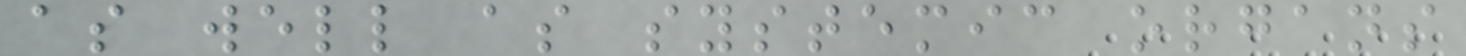as well as systemic organs
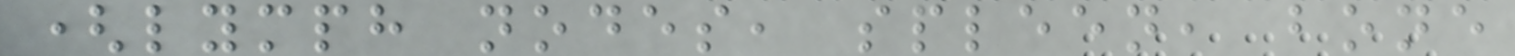(lymph nodes, spleen, bone
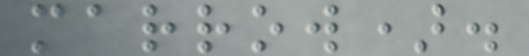marrow).
